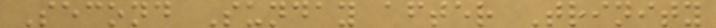Second Sunday after Trinity
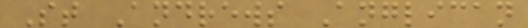St Andrews Anglican
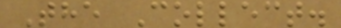The Collect.
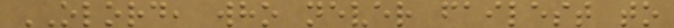OLORD, who never failest to
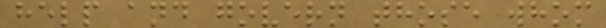help and govern those whom
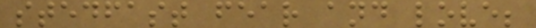stedfast fear and love;
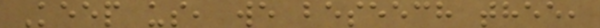Keep us, we beseech thee,
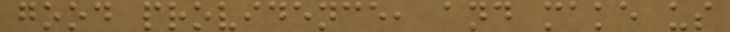good providence, and make us
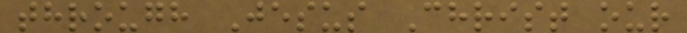through Jesus Christ our
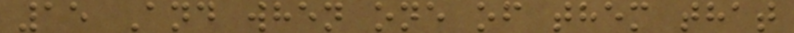15 And when one of them that
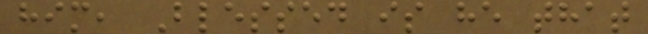him, Blessed is he that
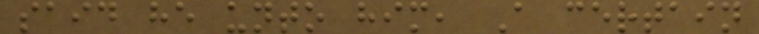said he unto him, A certain
